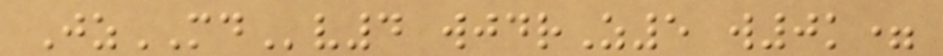JzMDv4 wjdrZ5 w0k=
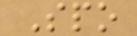Spo
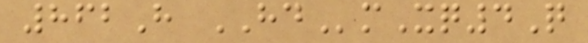862H HDmXq4Q
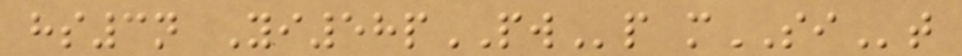hs3n Yi58pPWp mSIt
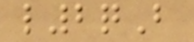l2qB
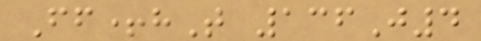Ff+hT 136J4
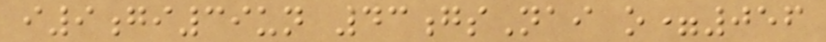i9gi39un 43gsNai o=056
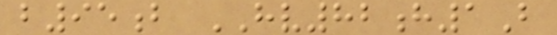b95b HV82h1B
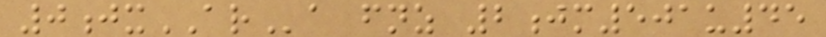0jxARa fnz 2jm501u45
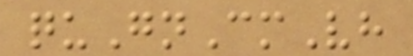quGnCmVh
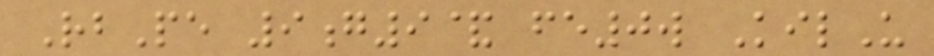RbPe 9g9& fe0w KilU
